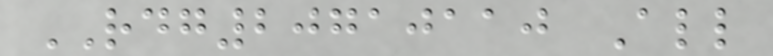RDG20710110 All
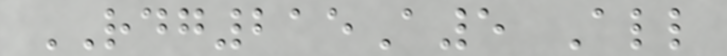RDG215A5 All
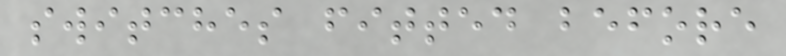switches fitted before
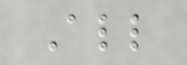All
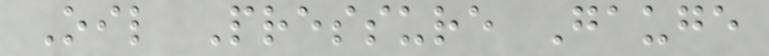Oil Pressure Gauge
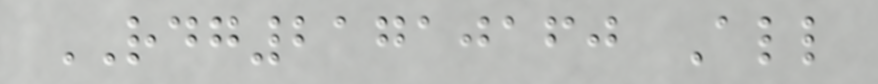RDG21710160 All
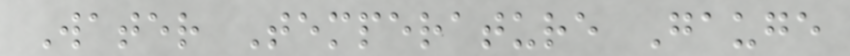Water Temperature Gauge
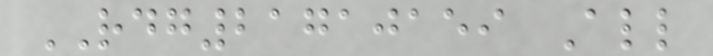RDG21710159 All
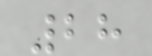28
